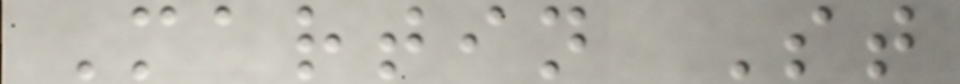Martin St
